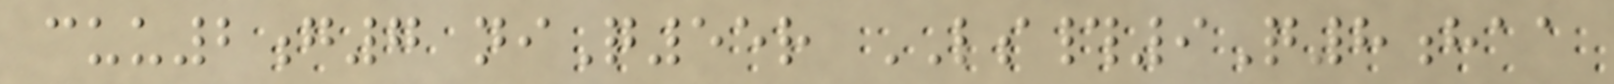cuu2g7 niQ55r LS#9Q8haa
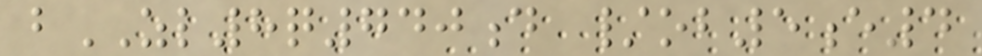bZL8q740d /ob5e4
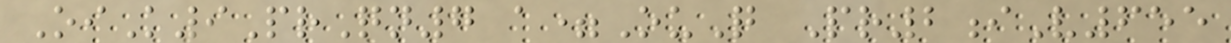OiK9PrQn7 a=OuQ Pr2iV655
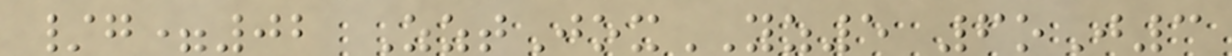/g=02 ZztJoxYZ5 6oJ3
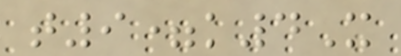t9=k4X
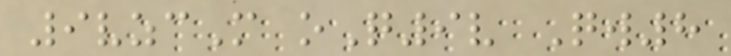9vzcM oQ9v Qw8
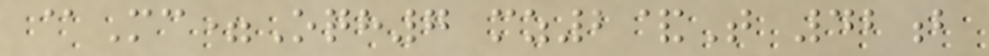@Mc=Oqh7 mz2&T 42b
